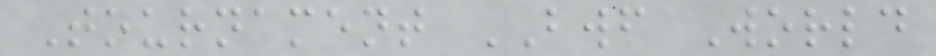Tournament BWF World
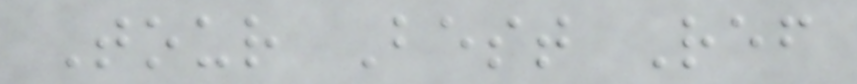Tour Best Ref
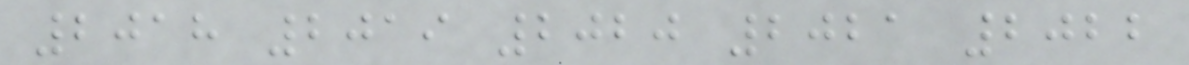2018 2019 2020 2021 2022
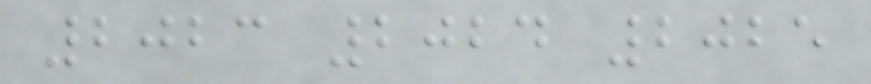2023 2024 2025
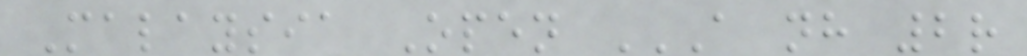Malaysia Open A NH 2R
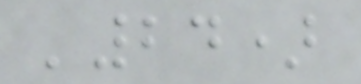'24)
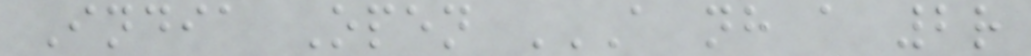India Open A NH A 2R
